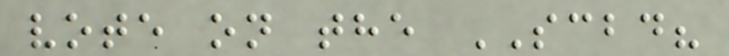vote on the SCBD?
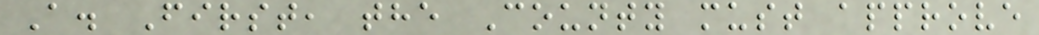A. First, the County must approve
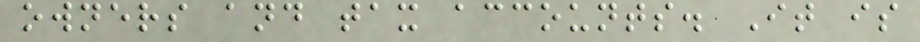owners and tax accounts. It is
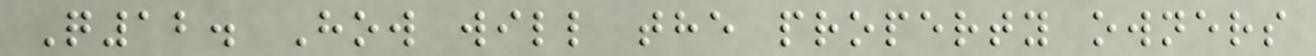Q12. How will the property owners
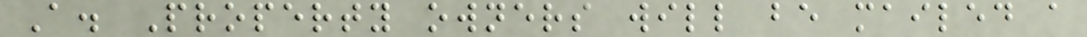A. Property owners will be mailed a
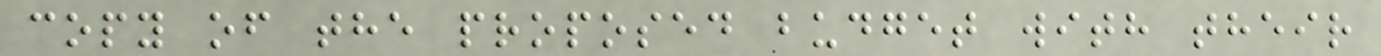copy of the proposed budget with their
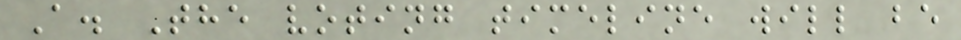A. The voting timeline will be
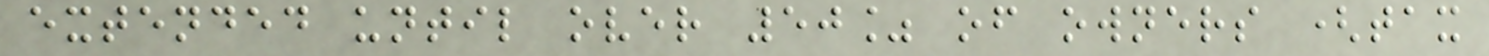extended until over 50% of owners (tax
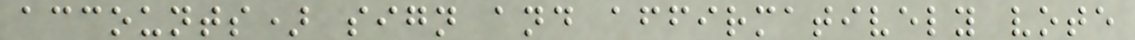accounts) sign and affirmatively vote
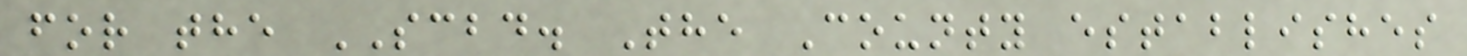for the SCBD. The County establishes
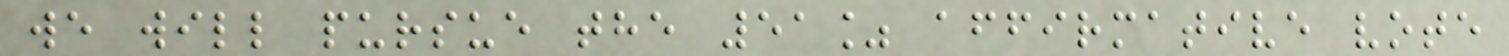we will pursue the 51% affirmative vote
